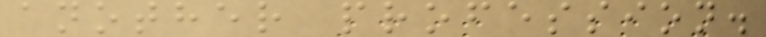another profession.
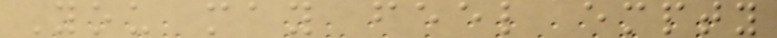You may feel empty
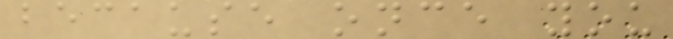because once you
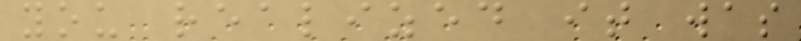you realized it was
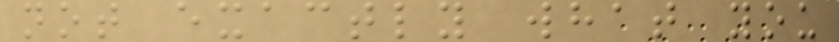not exactly what you
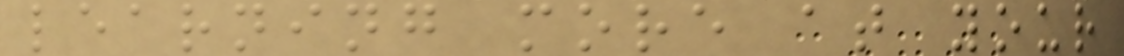learning more at your
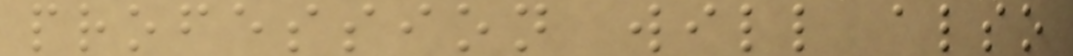profession will also
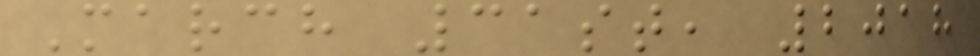March 31st, 2018
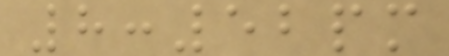8:52pm
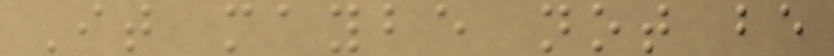It maybe not be
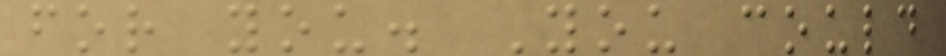for you. You could
